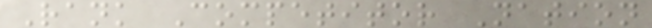Rank Competitor Nation
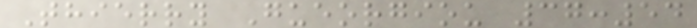Thierry Gueorgiou 37:54
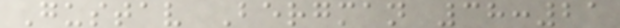Gustav Bergman 38:21
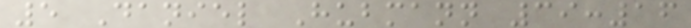5 Daniel Hubmann 39:16
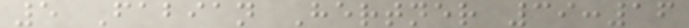5 Fabian Hertner 39:16
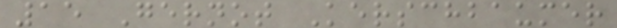15 Gernot Kerschbaumer
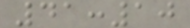41:10
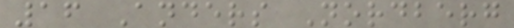16 Anders Nordberg
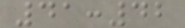41:42
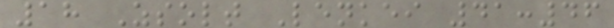18 Zsolt Lenkei 41:46
